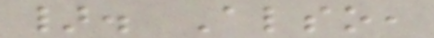}. Also,
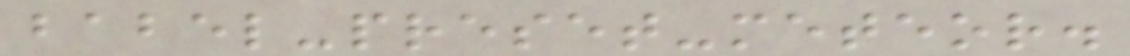babel-preset-meteor.
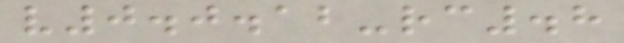v0.0.12-rc.8
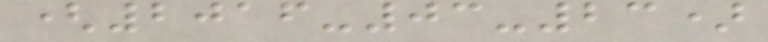(2016-03-23)
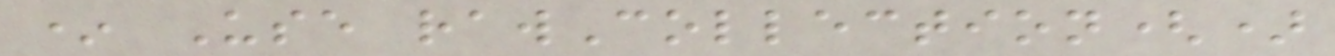* Use rawCollection()
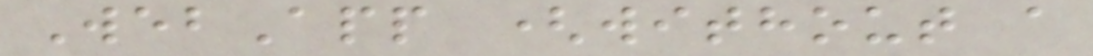WebApp (without a
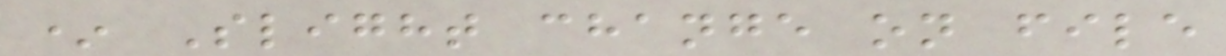* Slight change on file
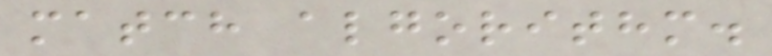match algorithm.
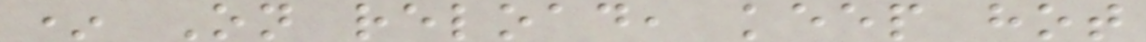* On reload, keep hot
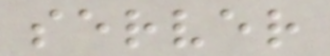server
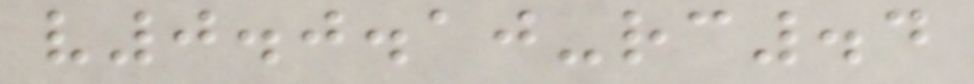v0.0.10-rc.4
